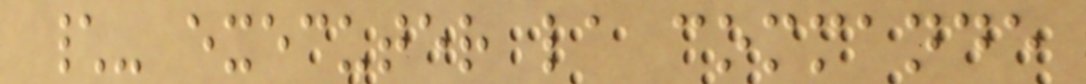\- executer la commande
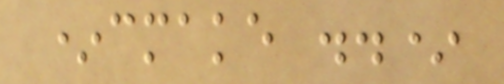*cmake ..*
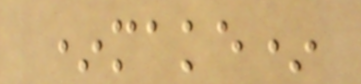*make*
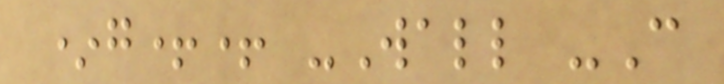*g++ -Wall -C
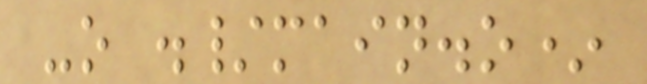-o ./main.o*
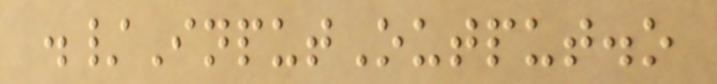./InputOutput.o
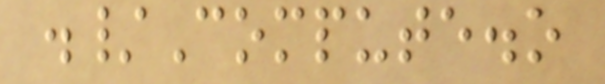./Compute.o
